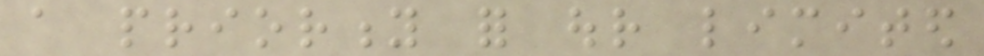a priority for our limited
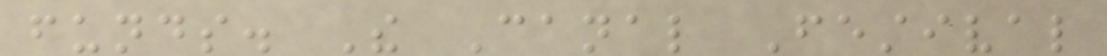funds. The Canal Festival
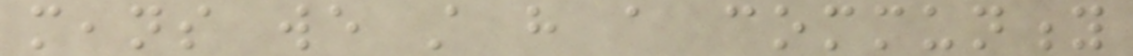means we still have a community
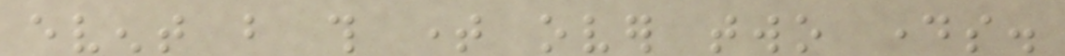event but this time over two days.
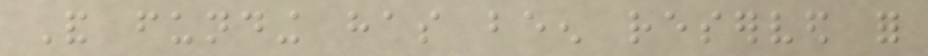And funding has been reserved for
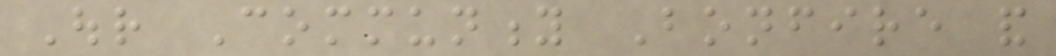Our Community Bonfire and
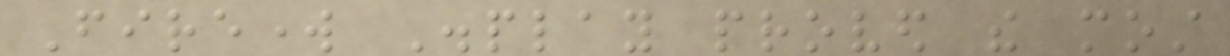Firework Display proved the most
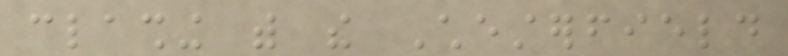clashing with the Chesterfield
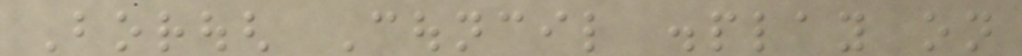Borough Council display on
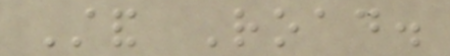Stand Road.
